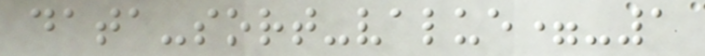data-sort-value=-1
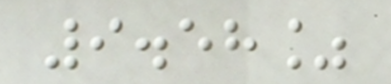9.58%
